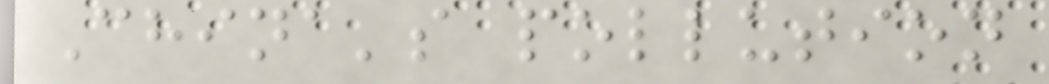China's pollution
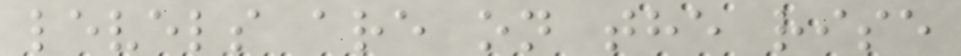levels are on the rise
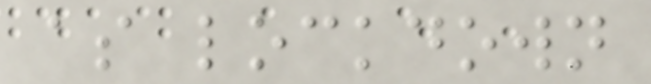as lockdown
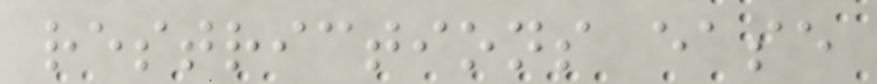restrictions ease
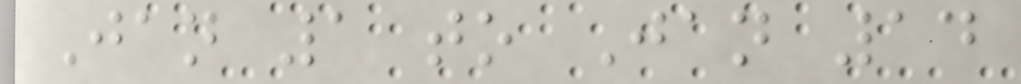Jan 1 to Jan 14
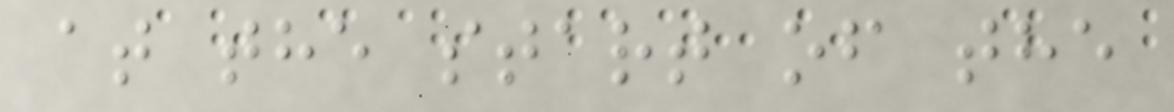at the start of the
